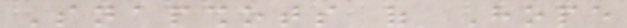Snapshots of Hope
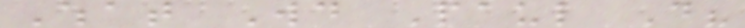What Would Paul Do?
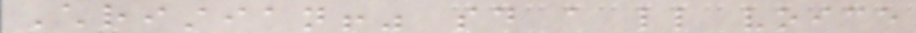Christian!" said a little voice
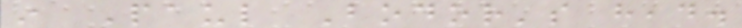in Paul Bodor's head.
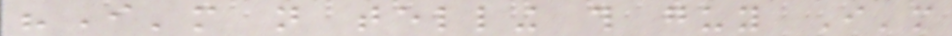"I'm not telling this guy I'm
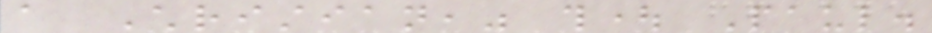a Christian," thought Paul.
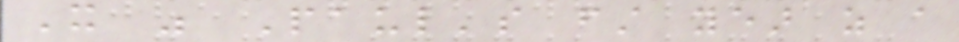It was Paul's first year as a
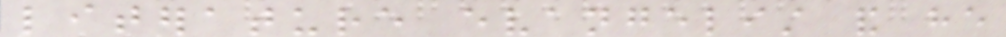literature evangelist and he
